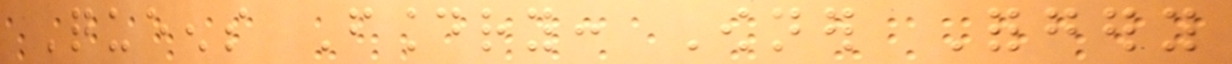Queens Foundry: Owner Forgery
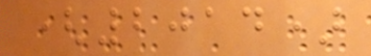(2014)
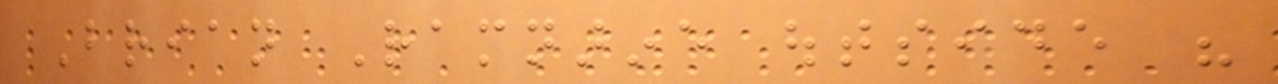Brian Ramnarine outside his
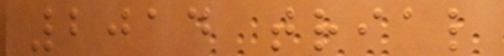2014 trial
